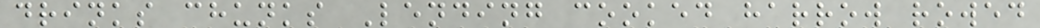drinks chunks Lending cooked harrow rowed
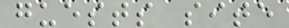guests site
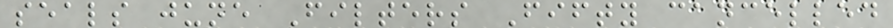seals june Filters Fifty cancelled
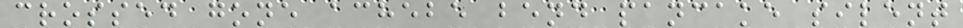crossed gone achebe bend pancake silent
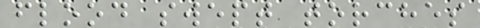flood swept torches
